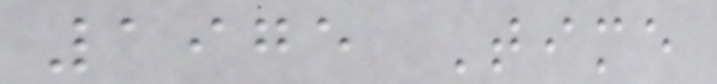1975 Time
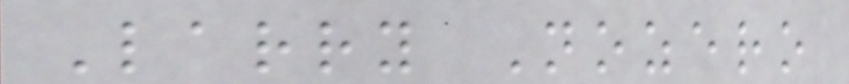Larry Nozero
